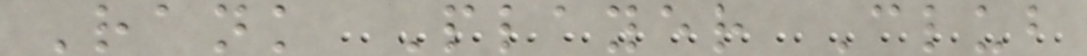Rank Player Club
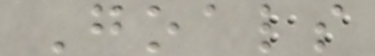Goals
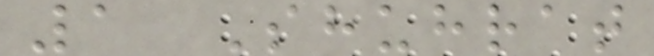1 Shuhrat
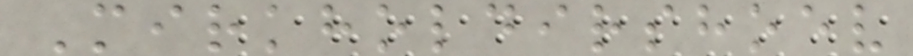Mirkholdirshoev
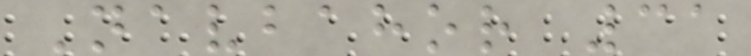Navbahor 31
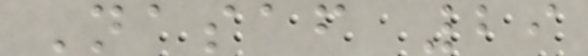Nasaf 29
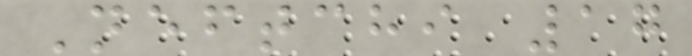Neftchi 17
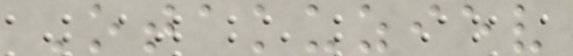Otakuziev
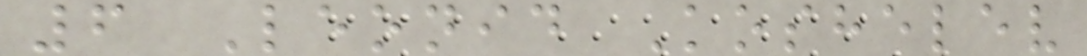6 Leonid Koshelev
